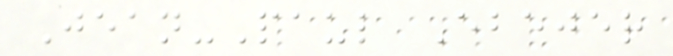Jean-Paul Ebejer
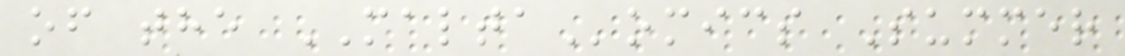of the MALTAomics Summer
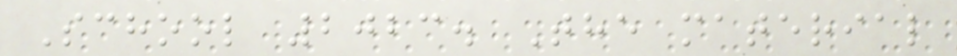School 2023. The material
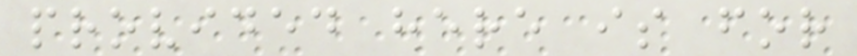provided here is for
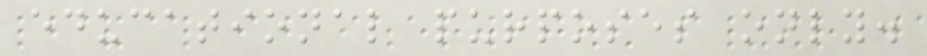educational purposes only.
